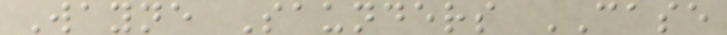Wayne Saunders CASE
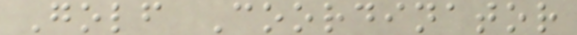Golf Coordinator
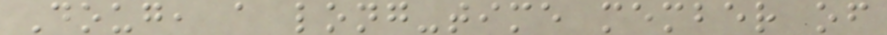Doug, a long-time member of
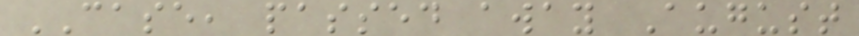CASE, passed away August
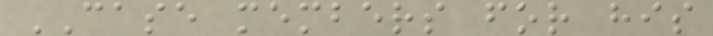CASE members for his
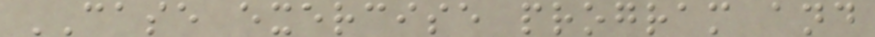CASE exercise program and
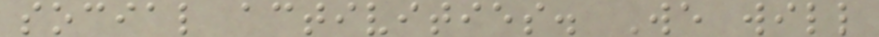social activities. We will
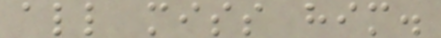all miss him.
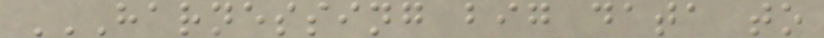HARNESSING BIG DATA TO
